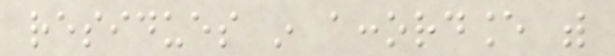residues in accordance with
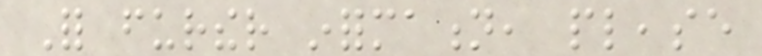For further information, please
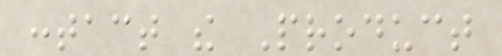contact the Product
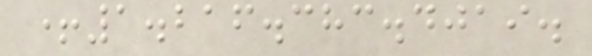+1.216.383.4019.
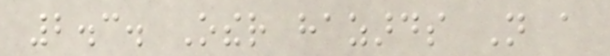2.3. Other hazards Not a
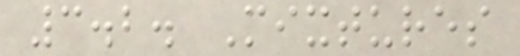3.2. Mixtures
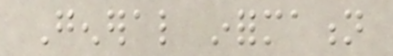General information
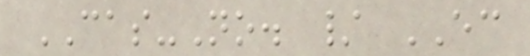CAS-No. / EC
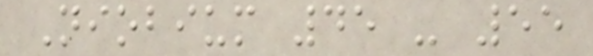Niobium 45 - 55
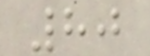80
